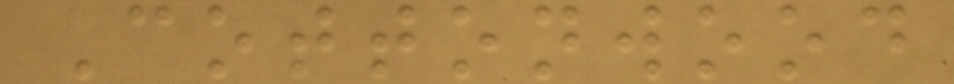Cottonwood
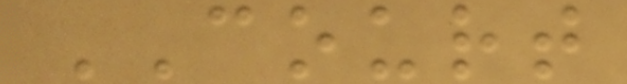COURT
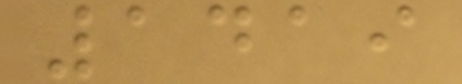1419
